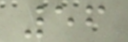56
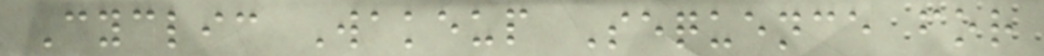Cyclic Wakeup Sequence for
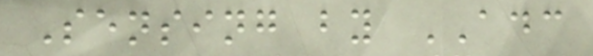Sensing by ADC
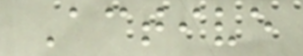Active
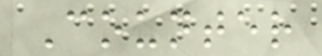Counter
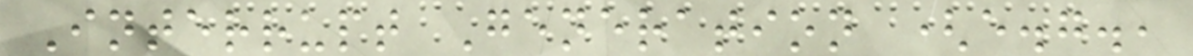Interrupt Generation (e.g.,
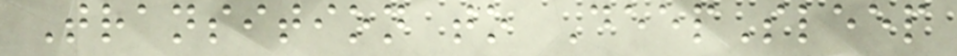Transition to DeepSleep
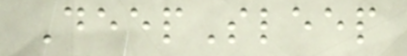DeepSleep
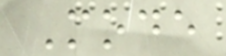Mode
